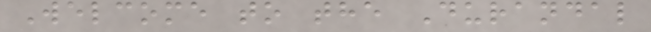Welcome to the Durandal
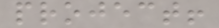project!
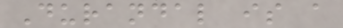Durandal is a
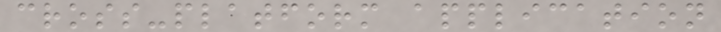cross-platform application
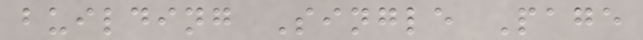building Single Page
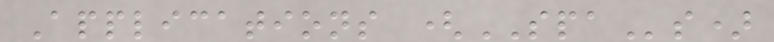Applications (SPAs)
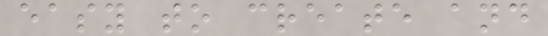easy to create and
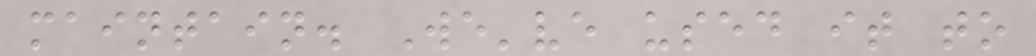maintain. We've used it to
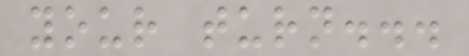your turn...
